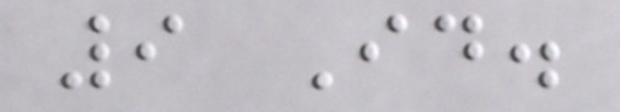9 Id.
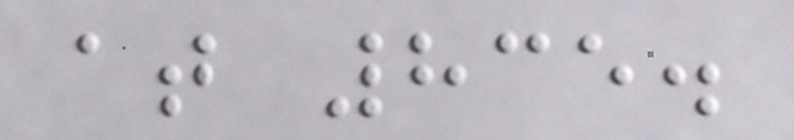at 835.
